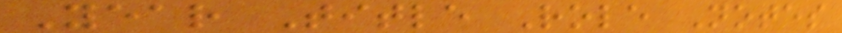Year Title Role Notes
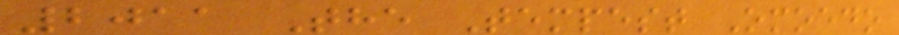2011 The Tempest Omoedo
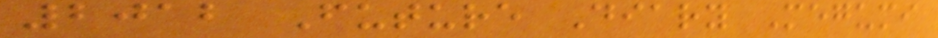2012 Future Diary Megumi
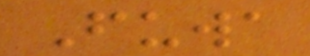Fuwa
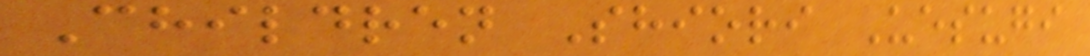Children Shiori Uesugi
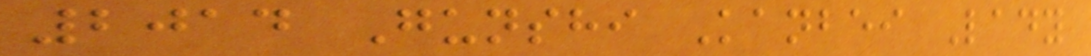2014 Gunshi Kanbei Lady
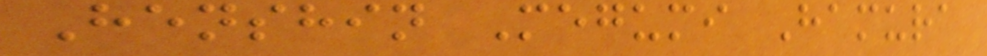Henshin Megumi Hamura
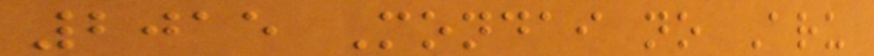2015 Mondai no Aru
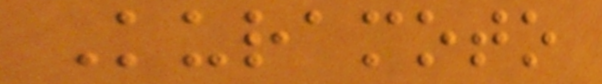Kuramoto
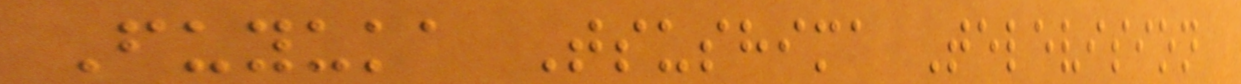Fuyuka Tsushima Television
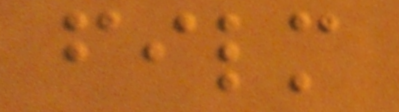film
